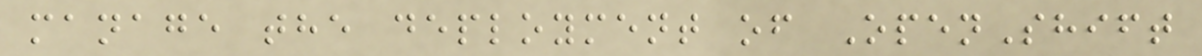manage the deployment of OpenShift
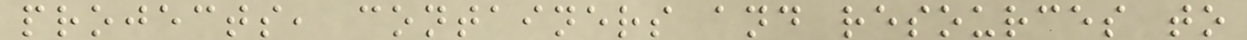projects, containers and resources to
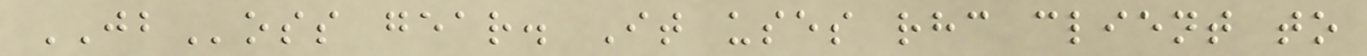JBoss gear. It uses rhc client to
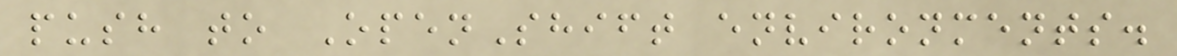push to OpenShift environments.
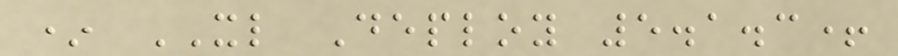* XL Deploy 5.1.3+
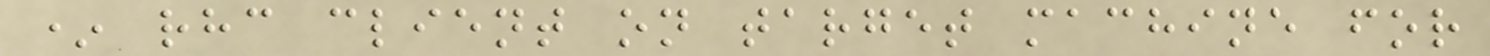* rhc client on target machine for
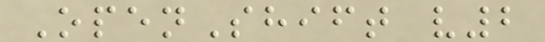OpenShift v2
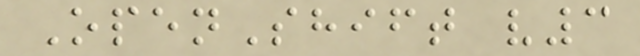OpenShift v3
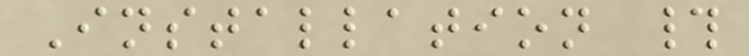Installation #
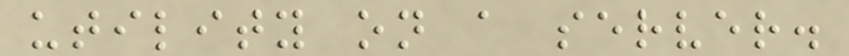utility on a server.
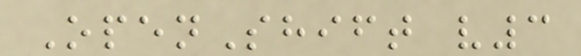OpenShift v3
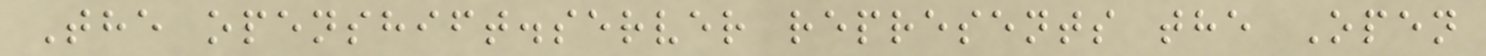The openshift.server represents the Open
